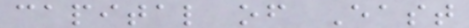capital of East
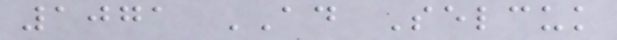1071 AD Selcuk
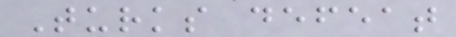Turks defeat
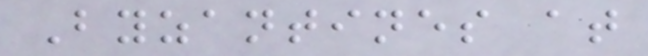Byzantines at
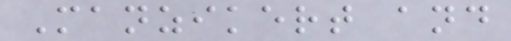Manzikert and
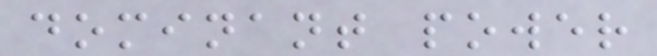dominant power
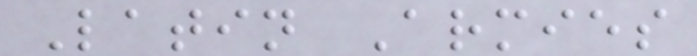Latin Armies
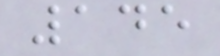145
